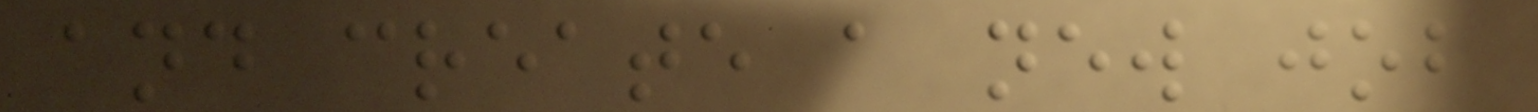and create a new job
